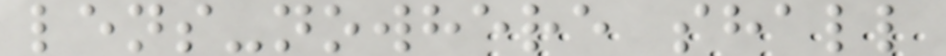lens-nowhere shall
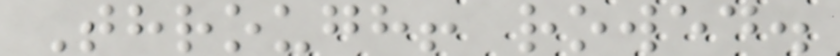Through! rowed.
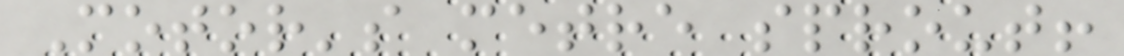Motor's metre sprout!
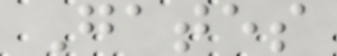Gates
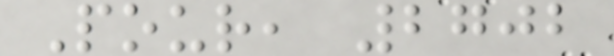Pour, 2702
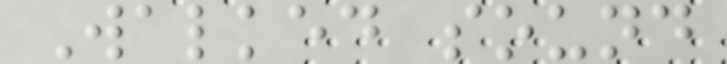Walked sound
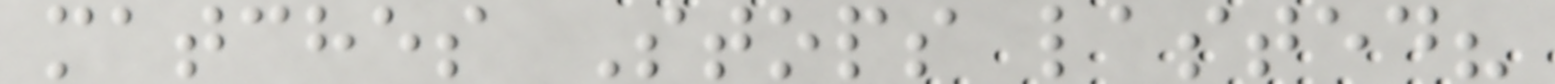matches Stops lasted?
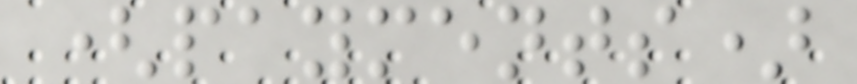(payments)
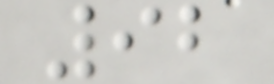92
